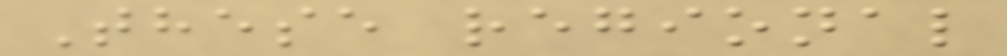These regional
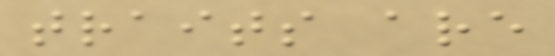traits are
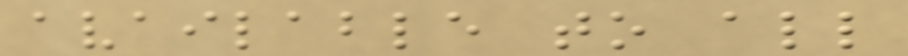available to all
